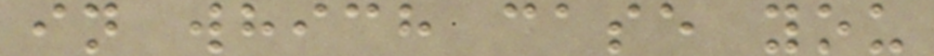in which case you
